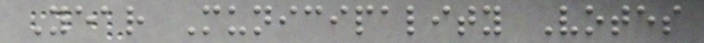Year Municipality Votes
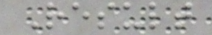Result
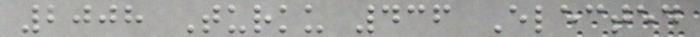2008 Turku 436 Elected
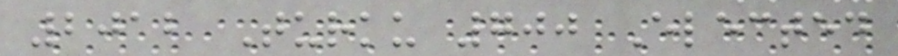2012 Turku 700 Elected
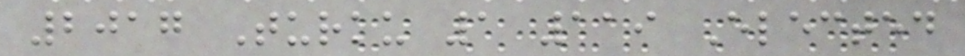2017 Turku 1 119 Elected
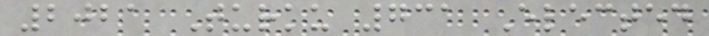2021 Turku 731 Elected
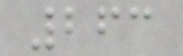263
